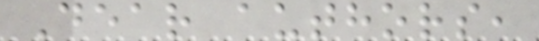Dear authors,
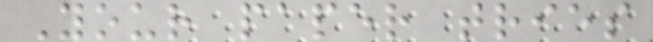Your paper tries
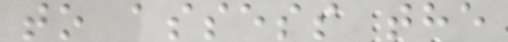to assess the
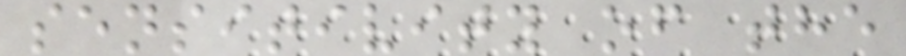sensitivity of the
